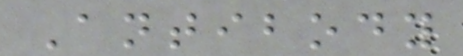Antibody
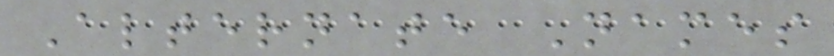Alternate Names
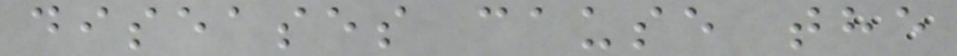diseases cause the
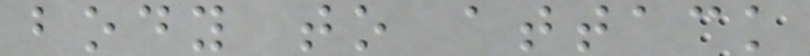body to attack
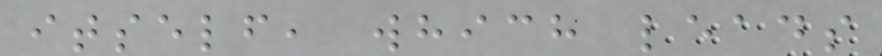itself, which leads
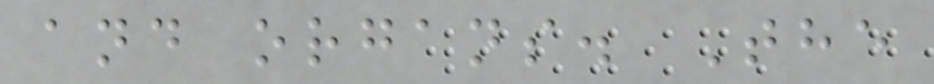and organs. The
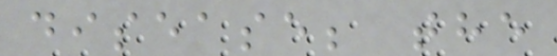disease; the
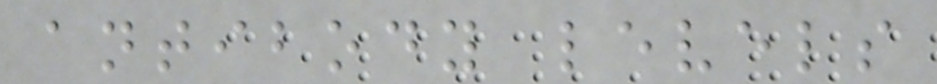antibody levels
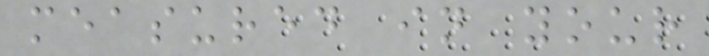measured in your
